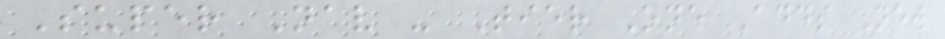Super Nav - Tier One Adds New
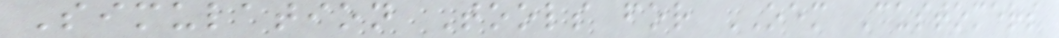Simulation Tools for OEM Customers
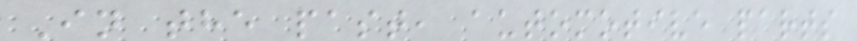In the past, automotive parts
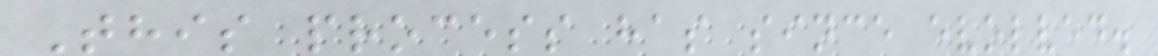This process has since evolved.
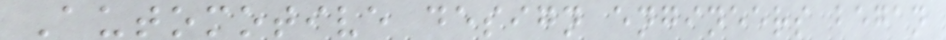Automotive design engineers began
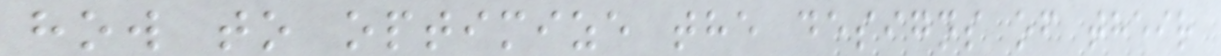how to optimize the designs of their
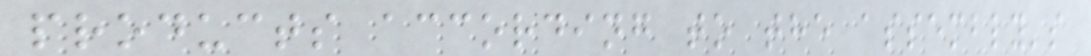products according to the assembly's
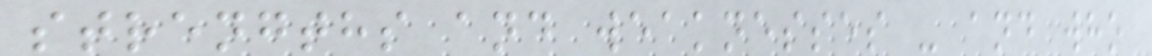strengths and weaknesses - and who
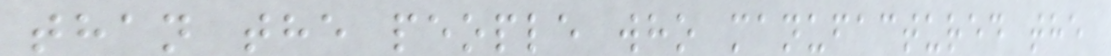than the people who manufactured the
